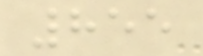855
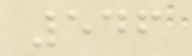546
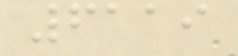6119
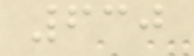630
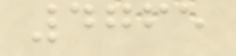4765
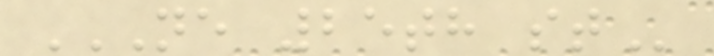NE 25TH ST
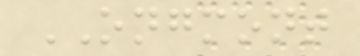ONGMONT
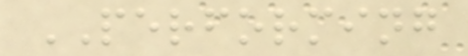PERFORMING
